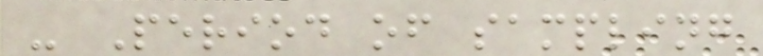- Period of sampling
